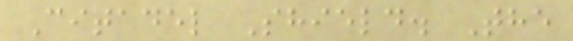Citadel Shield. The
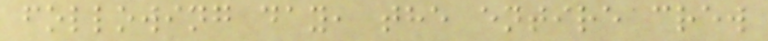following day, the entire crew
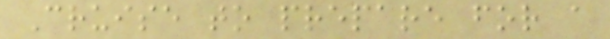Cruise to prepare for a
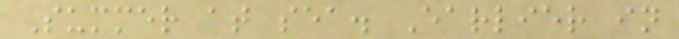Summer at sea. Earlier in
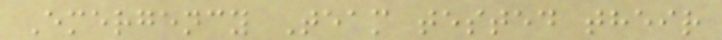Emergency Team tested their
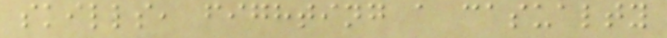skills, fighting a casualty
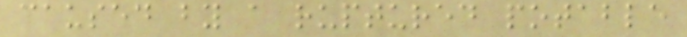caused by a ruptured potable
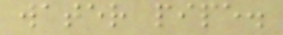water pipe.
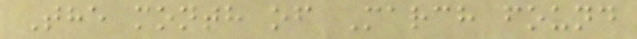The month of March found
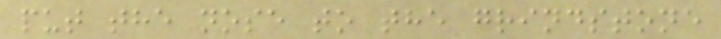put the nose to the grindstone
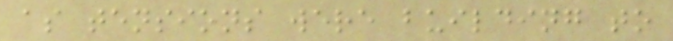as tensions were building to
